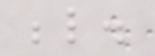below.
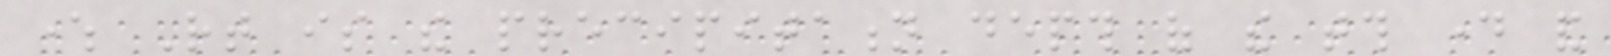where Rt is the precipitation depth of the tth day and
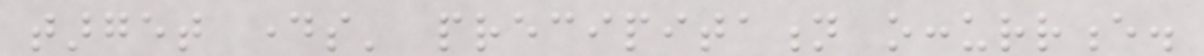target days' precipitation occurrence.
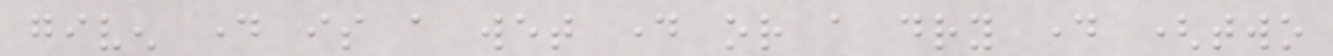given day is a wet day or a dry day (two
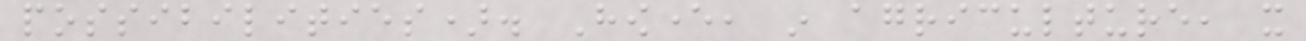possibilities). However, in agriculture, it
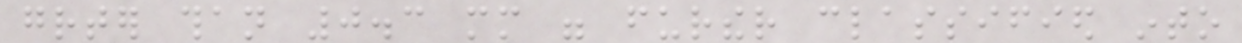greater than 0.3 mm were further classified into
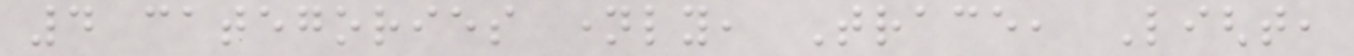4 categories namely, Trace, Light,
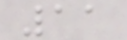11
